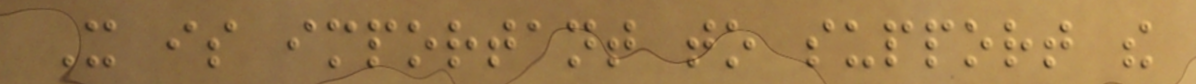It is important to support the
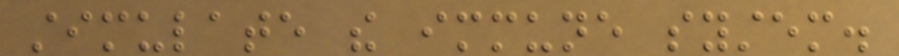stimulate the immune system.
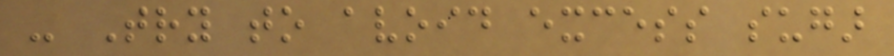- Try to avoid excess sugar
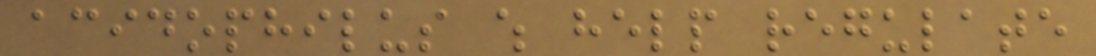acidophilus which help regulate
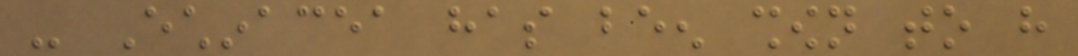- Echinacea has been shown to have
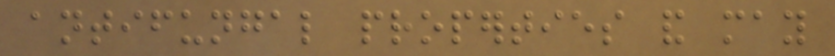antifungal properties and may
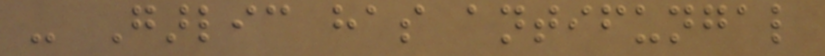- Garlic has antifungal
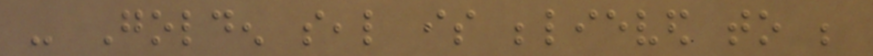- Golden seal is believed to be
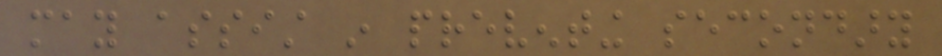may assist in preventing secondary
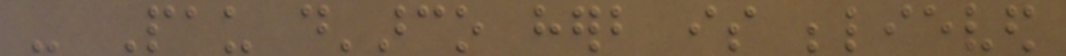- Pau d'arco herb is believed
